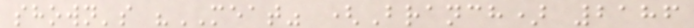shown's "MEAT" (Branch) 2186
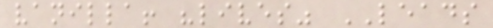vanilla! "lives" LEADS
